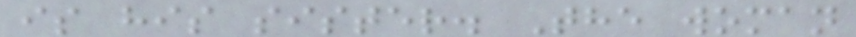is his sister. The woman
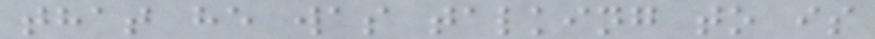that he was talking to is
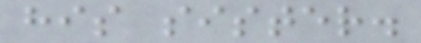his sister.
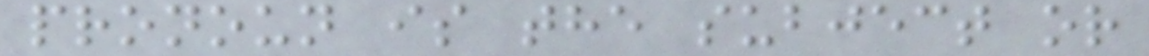pronoun is the subject or
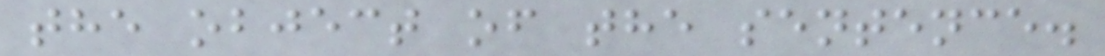the object of the sentence.
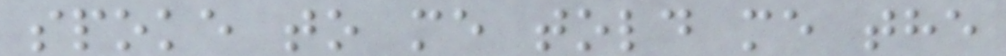spoke to me told me the
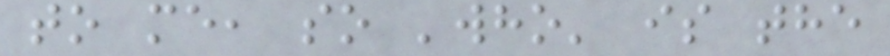to me, so 'who' is the
